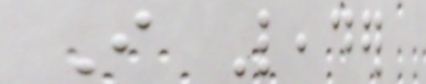I Leader
